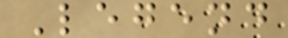Legend
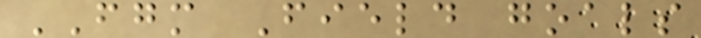FGM Field goals
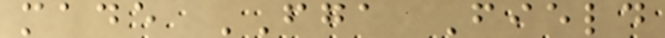made FGA Field
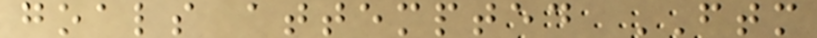goals attempted FTM
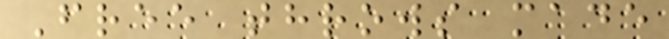Free throws made
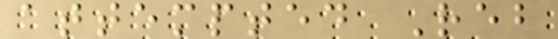attempted Reb
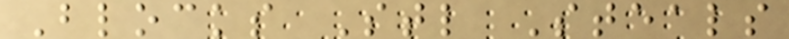Blocks Stl Steals
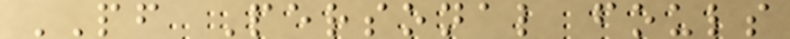PF Personal fouls
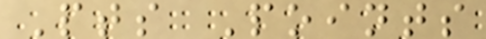Pts Points
